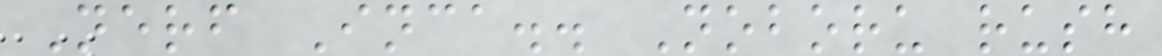Nerf Inca.. Noboru rush
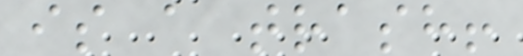is a trash!
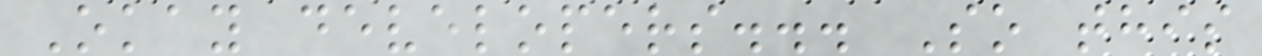Okay developers... So this
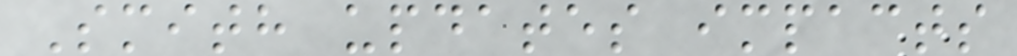Smith updates impacts
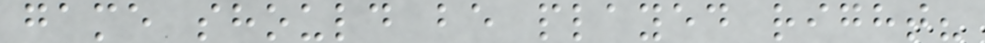game should be played right?
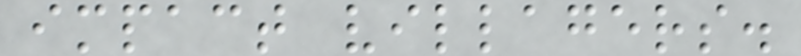impact villagers.
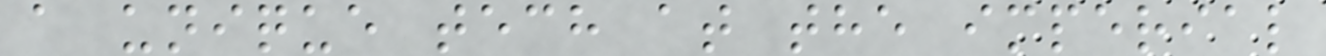a unique tech at the imperial
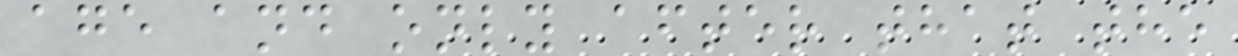age and only after that the
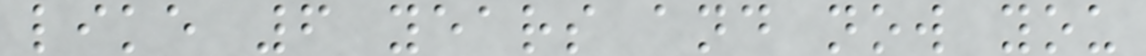like 6 years and now you
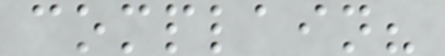complain?
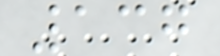137
